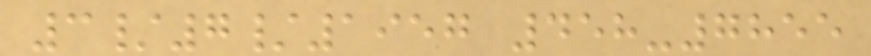3/7/1957 458-7855
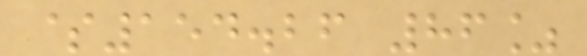$154.26 86%
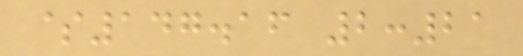$147.16 2:21
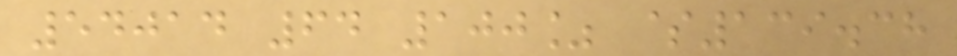54014 64 100% $139.38
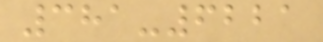381-6221
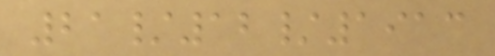21/12/1913
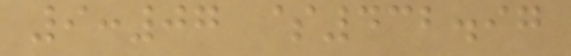9:07 $432.97
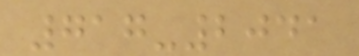717-2041
